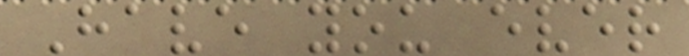Have you ever
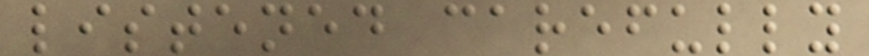listened carefully
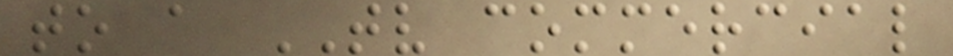to a TV commercial
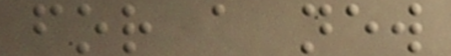for a new
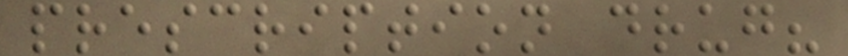prescription drug?
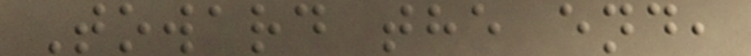Toward the end,
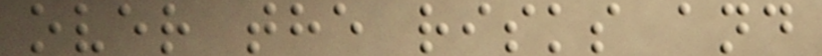over the risks and
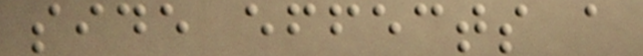side effects a
